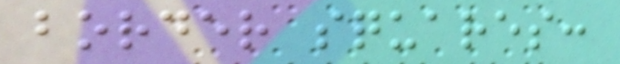border squares:
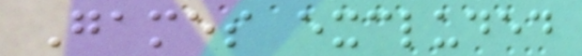Games excluded
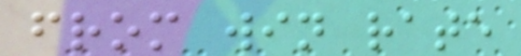from win rate
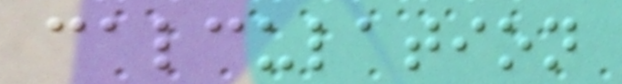calculation
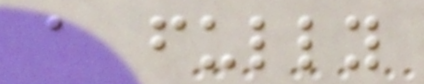a fully
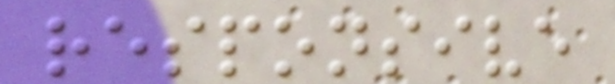responsive
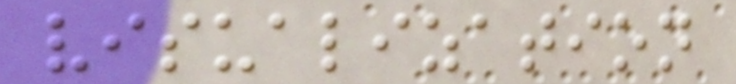visualization
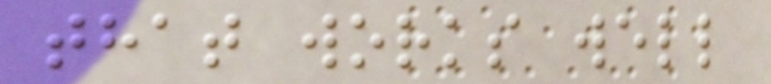that works well
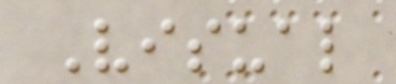Visual
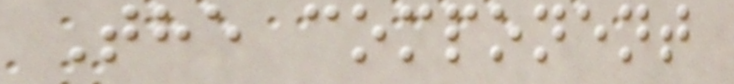The component
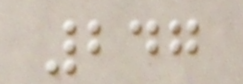247
